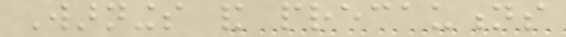Warnings and precautions
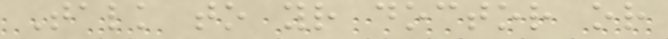Talk to your doctor or
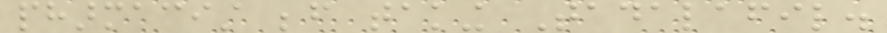pharmacist before taking Tadalafil.
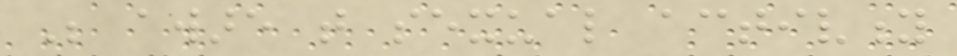Be aware that sexual activity
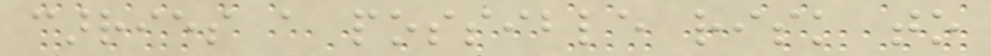carries a possible risk to
